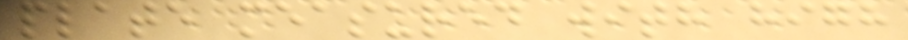plate measured with high
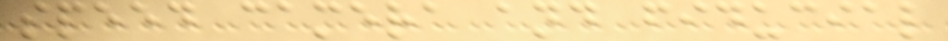speed camera and fiducial
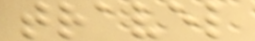travel
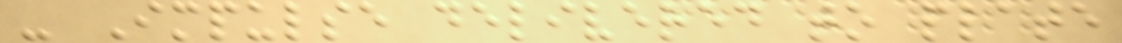- Impulse delivered to plate
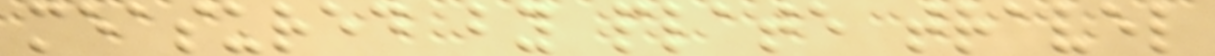measured by plate travel
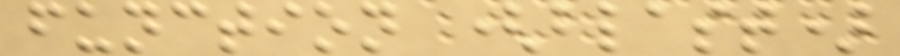function (blast)
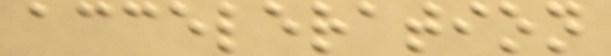acceleration
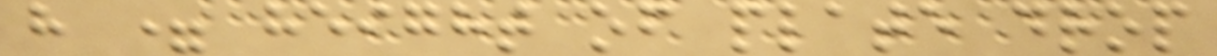h = height of plate drop
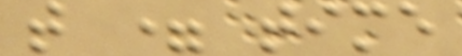t = time
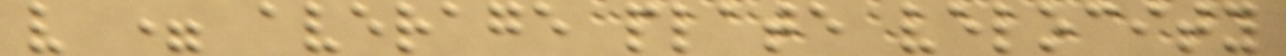v = average plate velocity
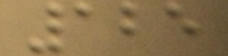125
